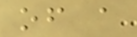of a
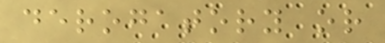derogatory or
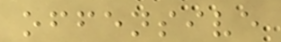offensive
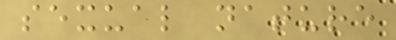sexual nature
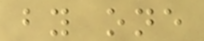by one
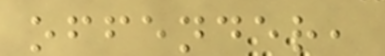offender,
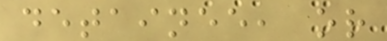detainee, or
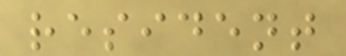resident
